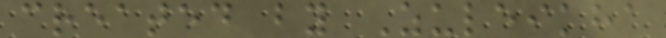created by Zuleikha
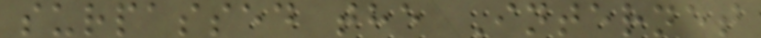surpassed the Internet
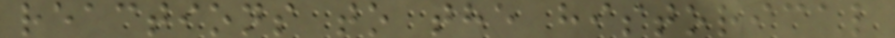reactions to the historical
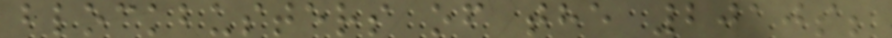blockbusters of the 2010s;
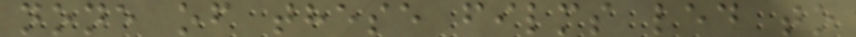none of these films led to
